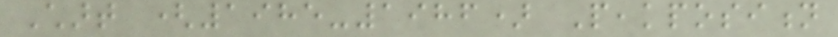Chart (1985-1986) Peakposition
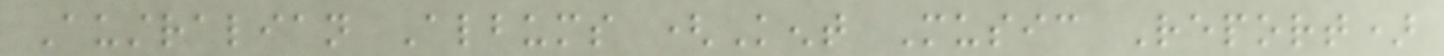Australian Albums (Kent Music Report)
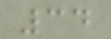34
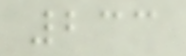233
